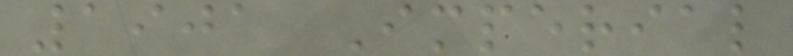1901 Imperial
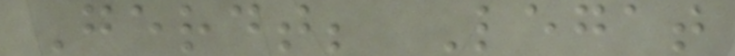Gerdt; Legat
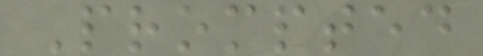Prompted
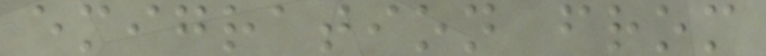emigration from
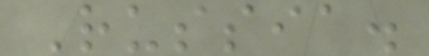Russia.
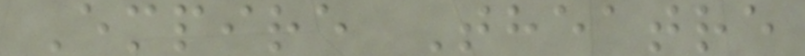Empire Theatre
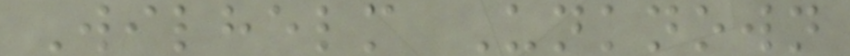Wilhelm Unknown
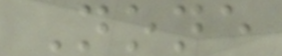None
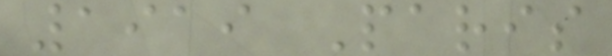1919 Paris
